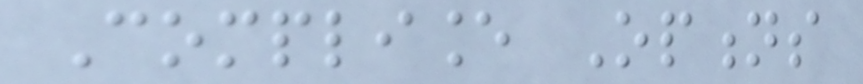Compliance Options
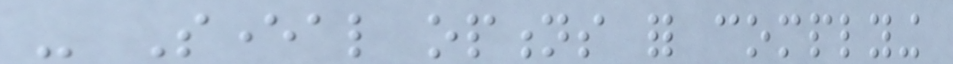- Several options for complying
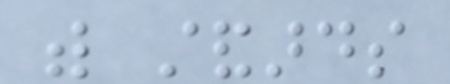with standards
